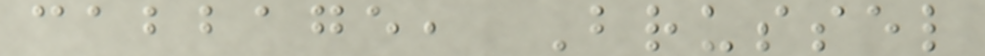cabbage, Brussel
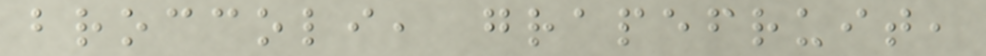broccoli, grapefruit,
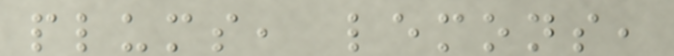plums, lemons,
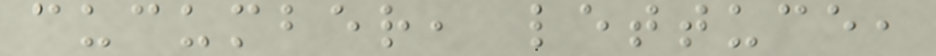cucumber, lettuce,
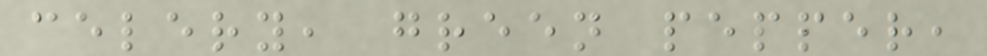celery, green pepper,
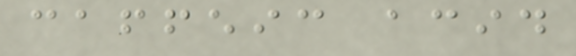caffeic acid
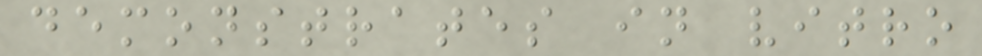demonstrates in vitro
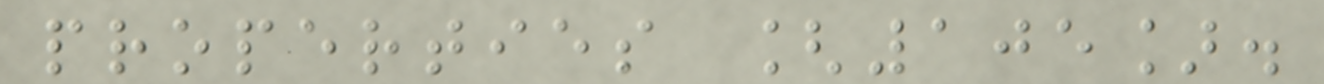properties [105].
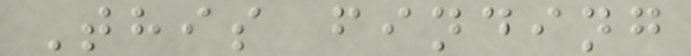This finding
